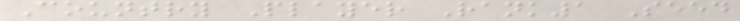Country Player Rank1 Seed
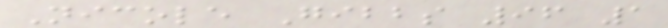Nicole Gibbs 96 1
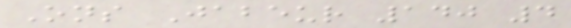Ons Jabeur 140 4
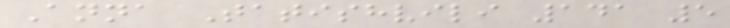Anna Tatishvili 141 5
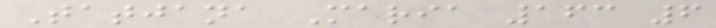Tatjana Maria 163 6
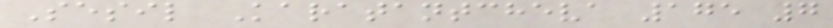Sesil Karatantcheva 175 7
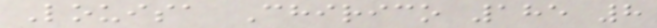Louisa Chirico 185 8
